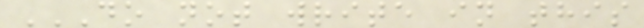DO NOT WRITE IN THIS
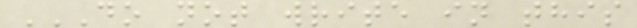DO NOT WRITE IN THIS
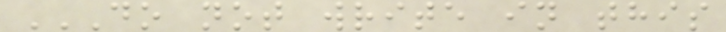DO NOT WRITE IN THIS
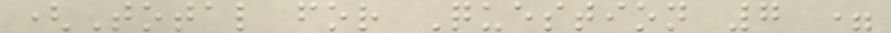(Total for Question 7 =
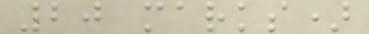20 marks)
